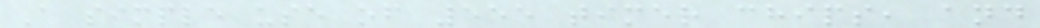A simple use of 555 timer chips, and
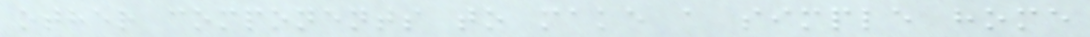other components to make a simple home
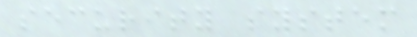security system
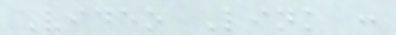Video Link :
